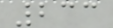233
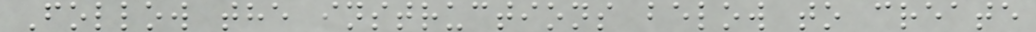Follow the instructions below to create
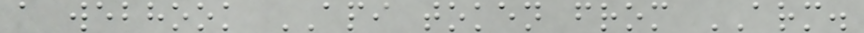a webhook API token from ARM.
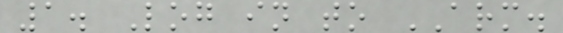1. Log in to ARM.
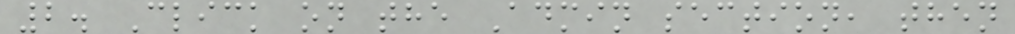2. Click on the Admin section, then
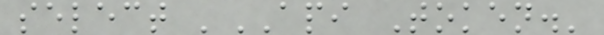select 'API Token.'
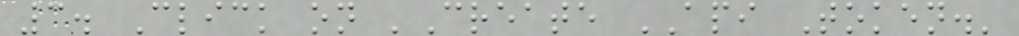3. Click on 'Create API Token.'
